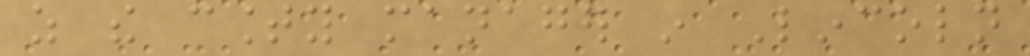as the county manager in Lincoln
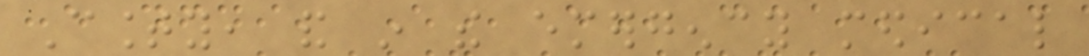County, and in the emergency medical
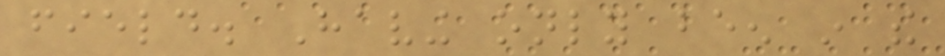field. Having only been in the
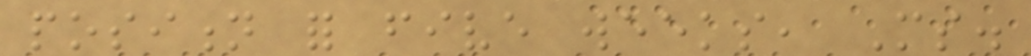position for five weeks, Ms.
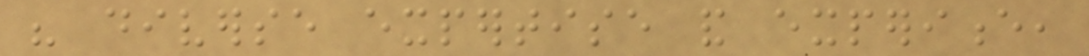his diverse expertise and experience,
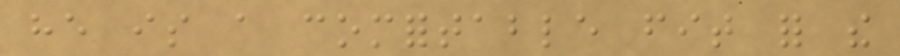he is a comfortable fit for the
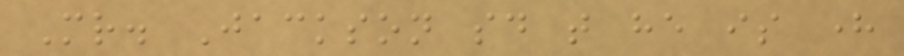Mr. Jackson said that he is here
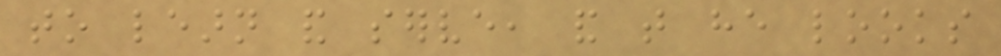to learn and serve, and that he looks
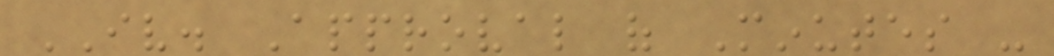IV. Approval of Minutes -
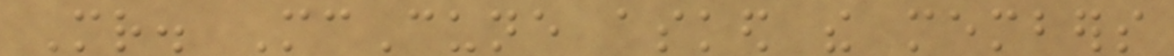Mr. McCune asked the members
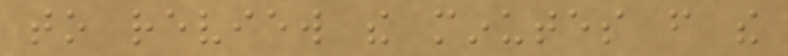to review the minutes from the
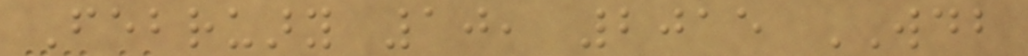February 10, 2015 WDB
